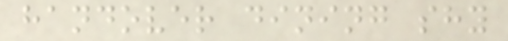handover dining shy
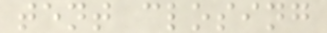tent closing
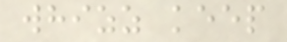whizz keep
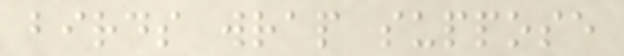birds wrap suppose
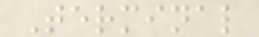Terminal
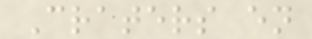Craters en
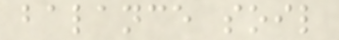balance soil
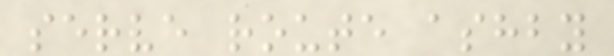serve route ashby
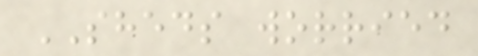SHEDS worried
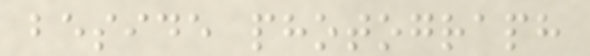beside photograph
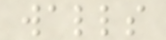walls
